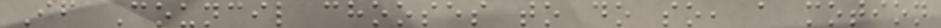If Council chooses to do so, a motion
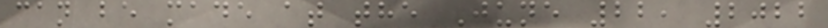can be made at the June 22, 2022
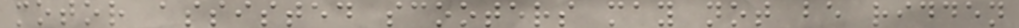motor assisted scooters may not be ridden
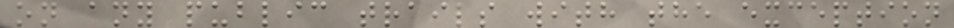on any public trails with the exception
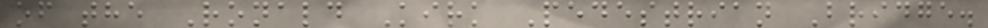of the Ronald Kirk Pedestrian Bridge.
